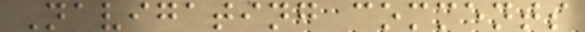Navigating comments
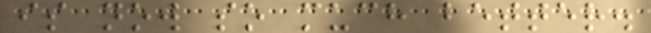is now so much better.
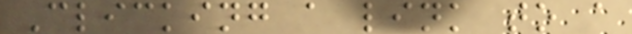Clicking a link to a
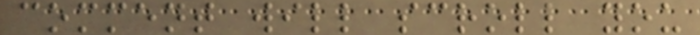comment will scroll you
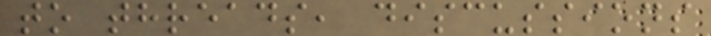to threads, discussions
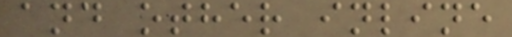and other inline
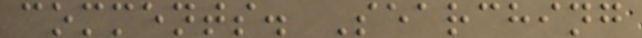comments. Searching
